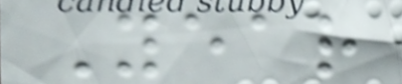Year
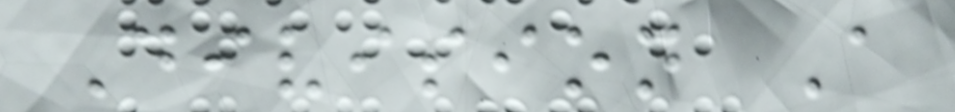Division A
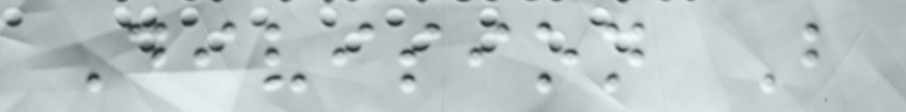Division B
